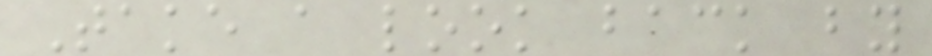Take a look back by
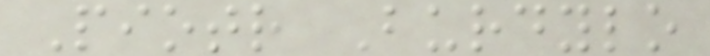Piotr Burdylo
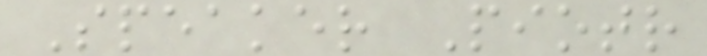Speaker Piotr
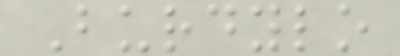Burdylo
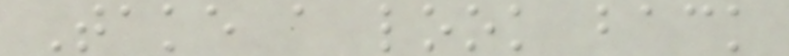Take a look back
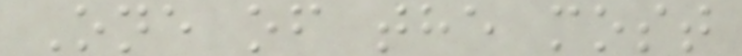One of the most
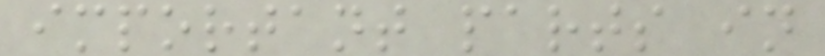important parts in
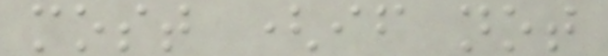most (if not
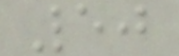50
